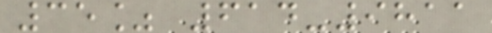35% 614-9811
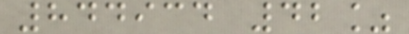844934 42%
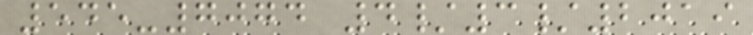545-7074 4/3/2019
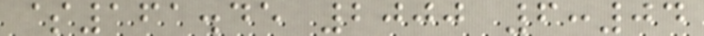$161.45 2000 6:04
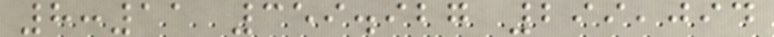8:11 359.927 299,094
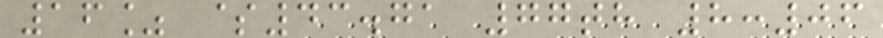16% $43.71 77th 8:06
